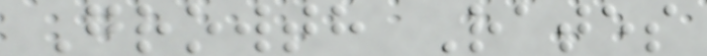Growth Rates
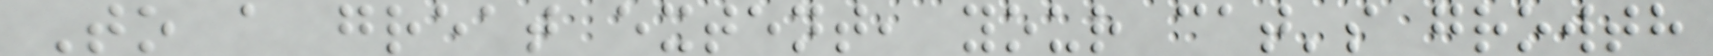To a great extent, your cat's growth
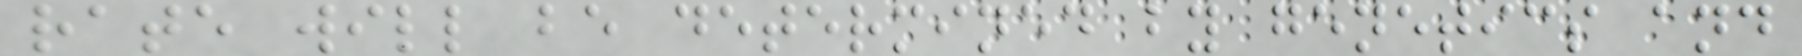rate will be determined by genetics and
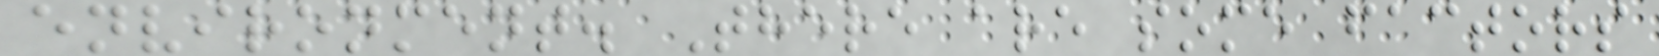environment. There are some factors
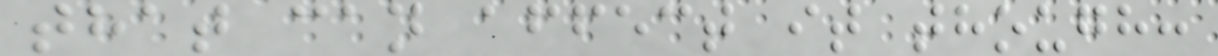that can affect it though:
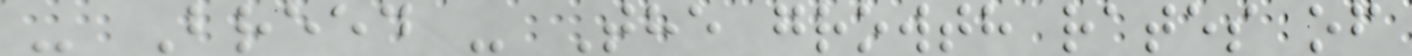- Breed - The growth rates of
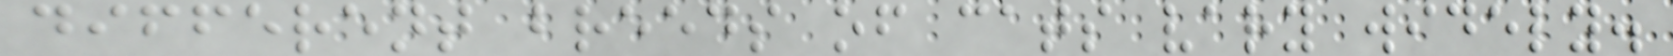different breeds of cats vary widely.
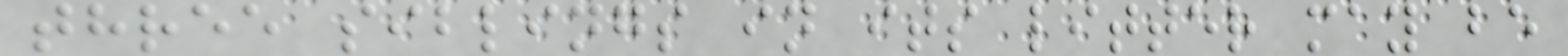three siblings in its litter may be
